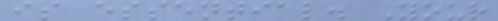is essential. Your
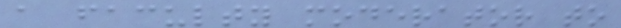a faculty moderator to
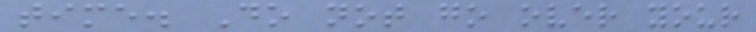time. Do not go over your
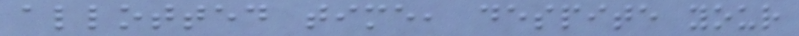allotted time, despite your
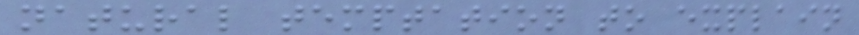natural temptation to explain
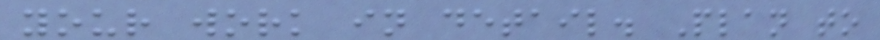your work in detail. Plan to
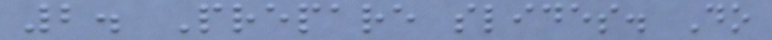2. Prepare slides. Do
